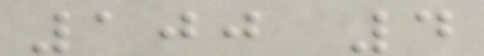100 4
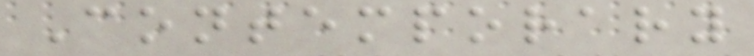Contemporary
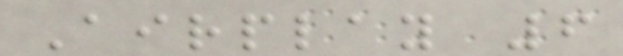Airplay 6
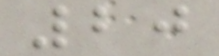20
